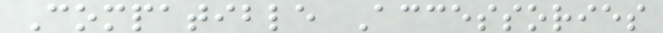Compatible Accessories
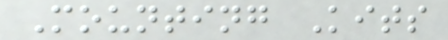Mounting Kits
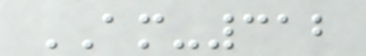AM-312
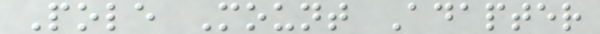Pole Mount Adapter
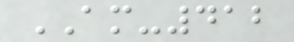AM-412
